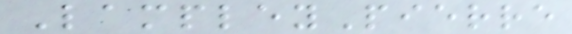LampleyPierre
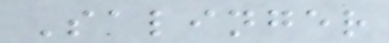Salinger
